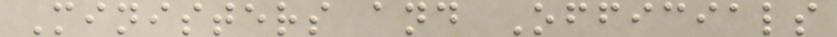Ministers and Officials
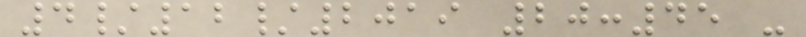4/12/2019 20:45 -
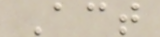Act
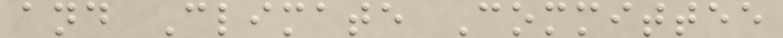and Climate Committee
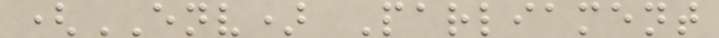(ENV) Parliament
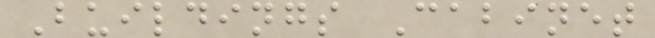Buildings Cabinet
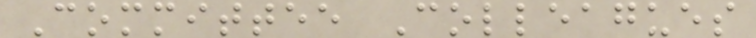Committee Colleagues
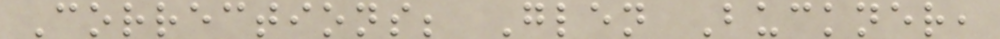Corrections; Glen Buckner,
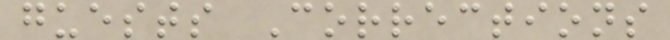guests Corrections
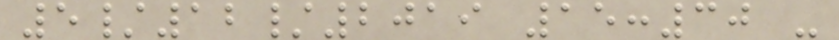5/12/2019 15:30 -
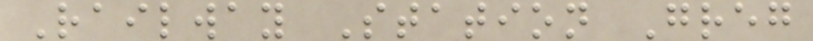Railway Station Greg
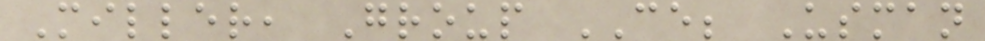Miller, Group CE; Usman
